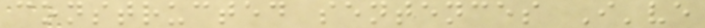constructed sentences I've
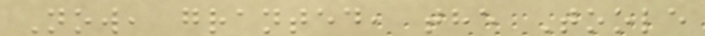Now, granted, the Toole
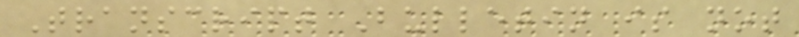Transcript Bulletin is not
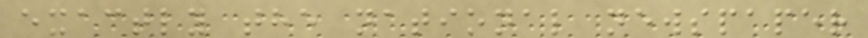exactly the national newspaper
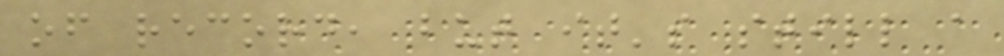of record, but it's still a
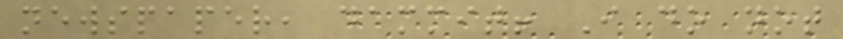newspaper, dammit! I do not
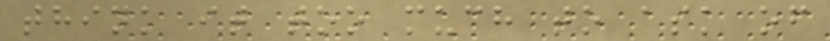think it too much to ask of
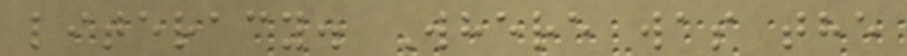literacy. Where was the
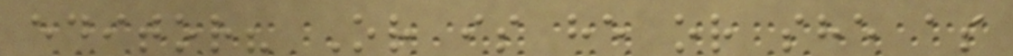editor? Or is he or she as
